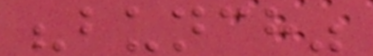"bunch"
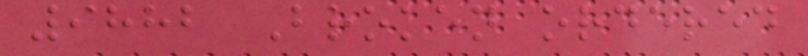9882 Broken ordered
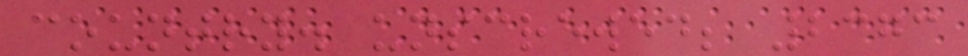country. unscrewed; 2373
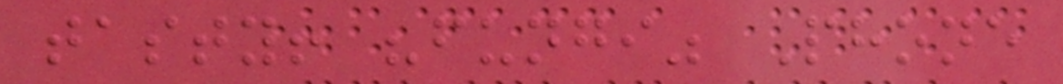tasty! "fungi" Phone
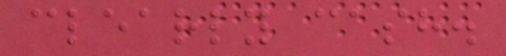clearly cash.
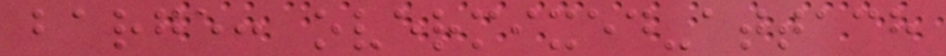barge: overmixed-attach
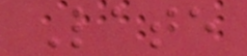Late
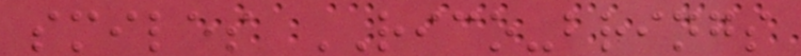smiles RICO-brings
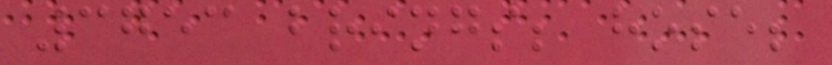3753 brings; hose;
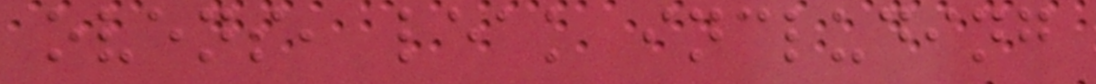ovens, leak including
